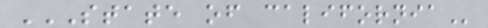STATE OF CALIFORNIA
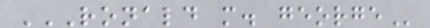RONALD M. GEORGE
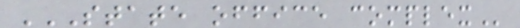STATE OFFICE COMPLEX
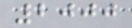2000
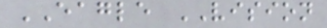EAGLE VISION
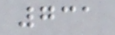731
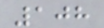108
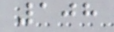108
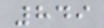849
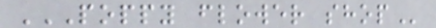POPPY FLOWER SHOP
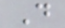D
